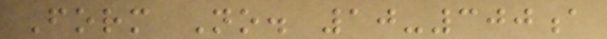Form No. 10-300a
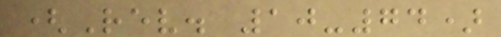(Rev. 10-74)
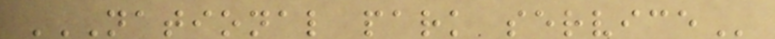NATIONAL PARK SERVICE
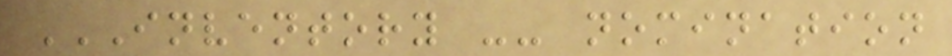INVENTORY -- NOMINATION
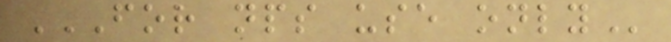FOR NPS USE ONLY
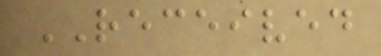RECEIVED
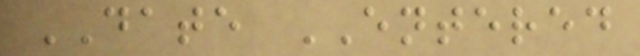DATE ENTERED
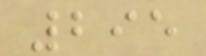295
